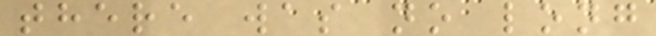there was no long
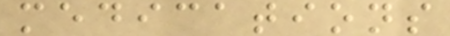medications
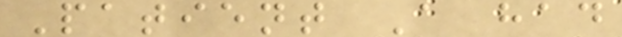Patient A had
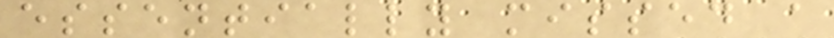essentially missed a
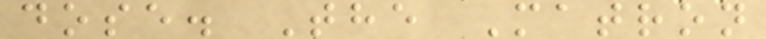dose. The Matron
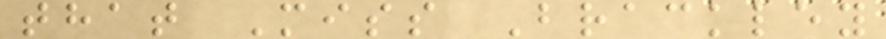that Miss Brackley
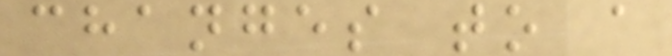changes to a
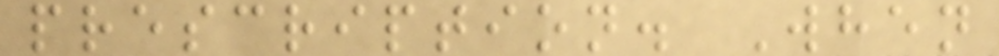prescription. When
